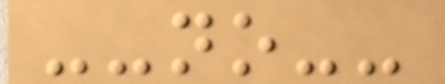--no--
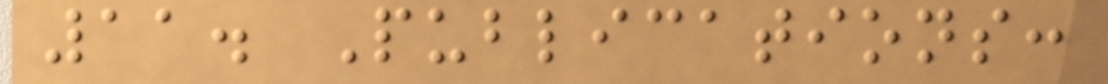11. Publications:
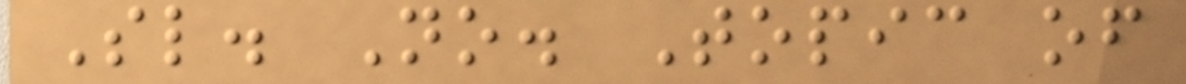Sl. No. Topic of
